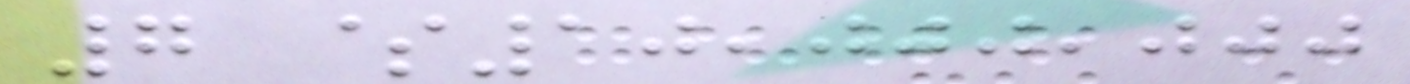7 $10,000,000
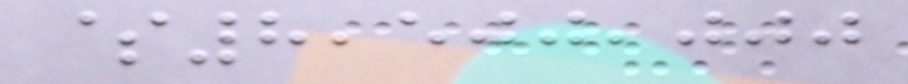$8,500,000
